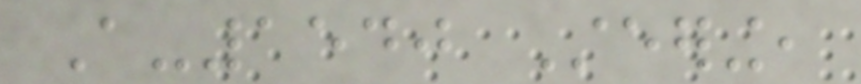A-1540 Steering,
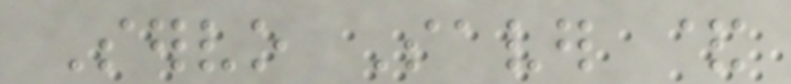Servo Saver &
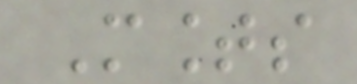Mounts
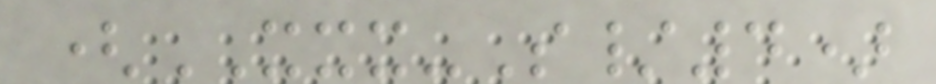(XXX-S/4)
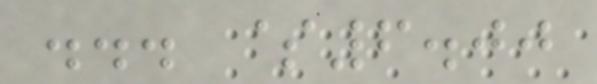... $6.00
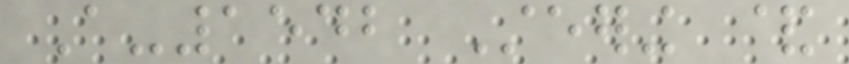A-1542 Steering &
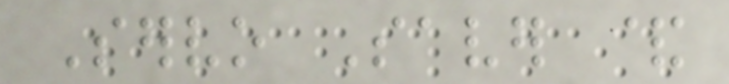Servo Saver &
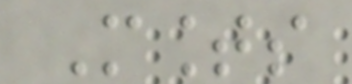Mounts
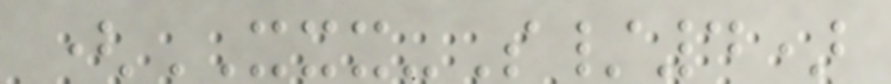(XXX-S/4)
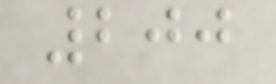200
